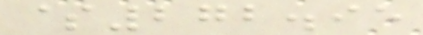$272.95
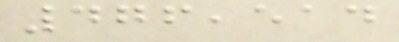476,514
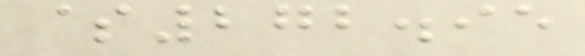$272.95
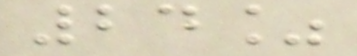24%
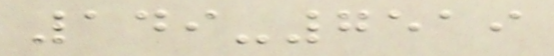149-7519
